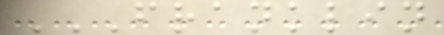FRANKLIN
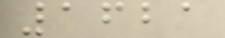1621
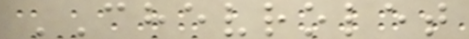CHEVROLET
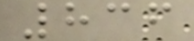836
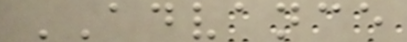ADVANCE
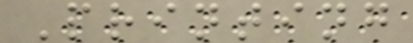Printing
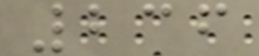236
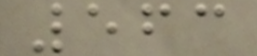563
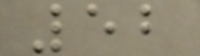52
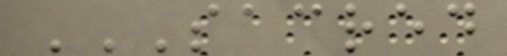SACRED
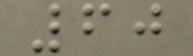60
